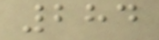284
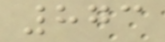873
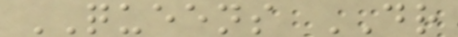QUEENS DR
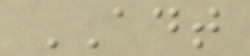ADT
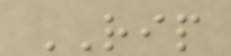RIP
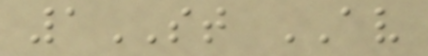1ST AV
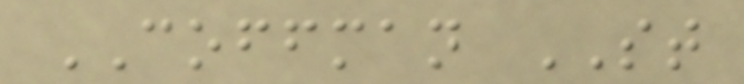COFFMAN ST
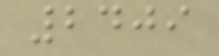2409
